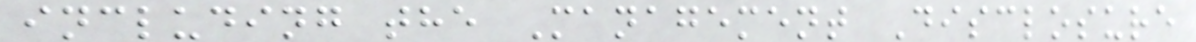including the Management Disclosure
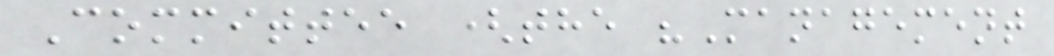Committee (the "Management
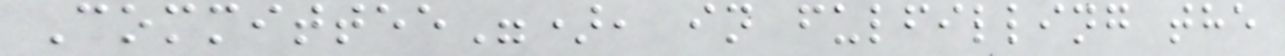Committee"), in fulfilling the
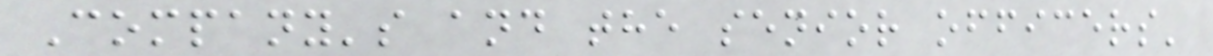Company's and the senior officers'
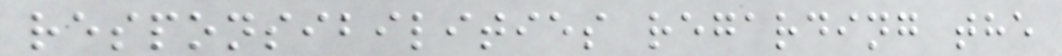responsibilities regarding the
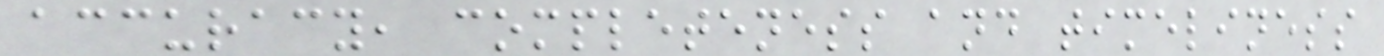accuracy, completeness and timeliness
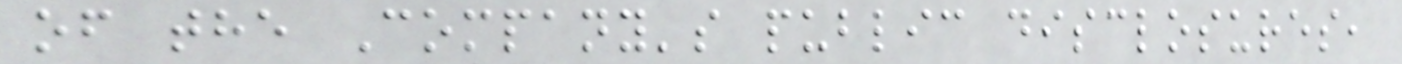of the Company's public disclosures,
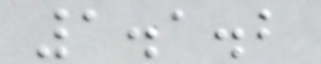1.1.2
